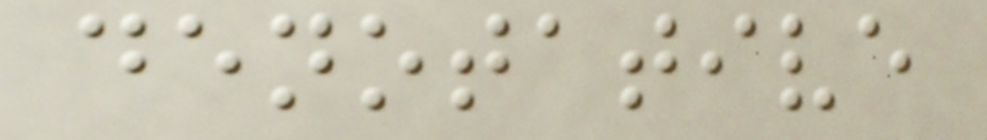denotative
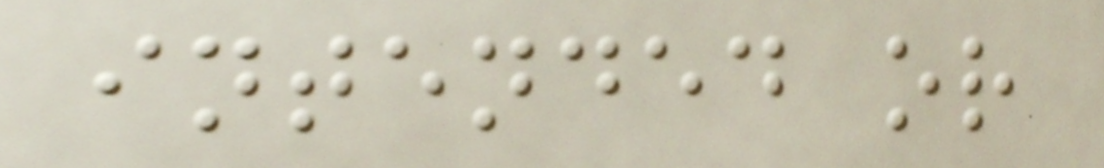intended or
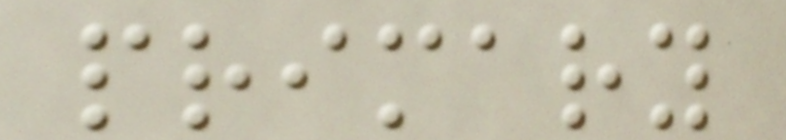primary
